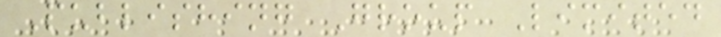Publishing Group Limited
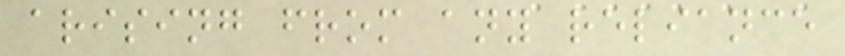arising from any reliance
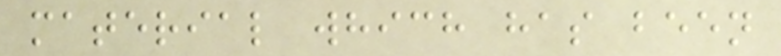material which has been
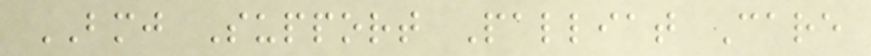BMJ Support Palliat Care
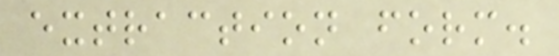extraction form.
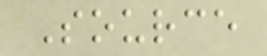Source
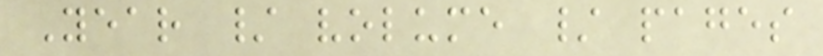Year / volume / pages
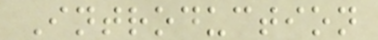Introduction
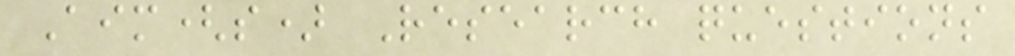Aim(s) Research questions
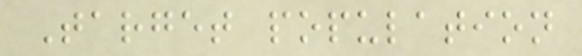Target population
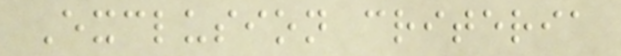Exclusion criteria
